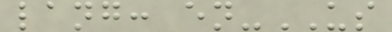lang: en-US
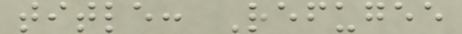title: Refugee
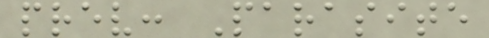prev: Parasite
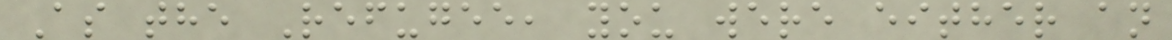As the Refugee, you were either an
